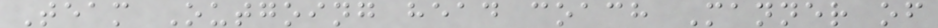Team Outgoing head coach Manner of
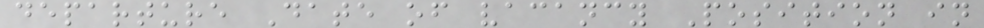departure Date of vacancy Position in
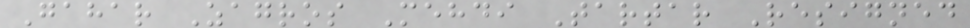Gahar Zagros Mehdi Tartar Resigned
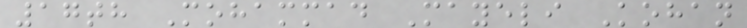17th Mohammad Mayeli Kohan
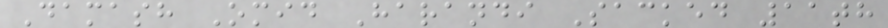Damash Omid Harandi Sacked 11th
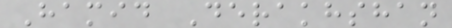Hamid Derakhshan
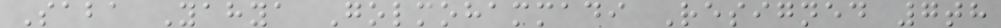Saba Yahya Golmohammadi Resigned 7th
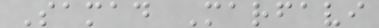Samad Marfavi
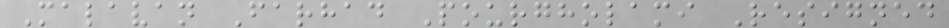Malavan Farhad Pourgholami Resigned
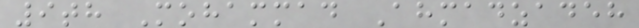9th Mohammad Ahmadzadeh
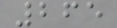265
